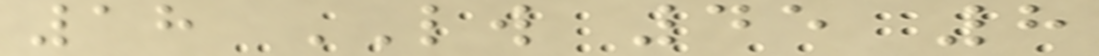18 LW 45 8
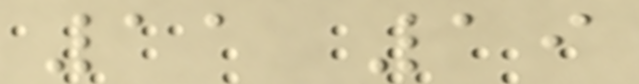11 19
